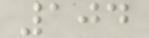104
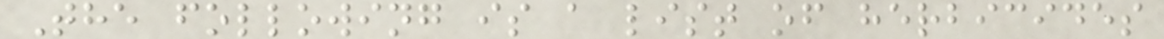The following is a list of herbicides
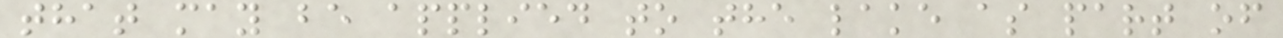that may be applied to the lake as part of
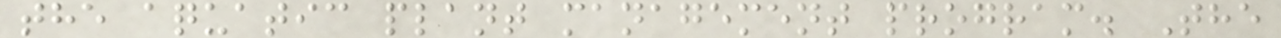the aquatic plant management program. The
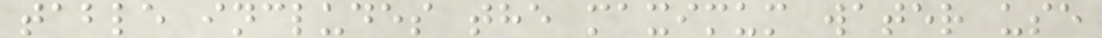table includes the maximum water use
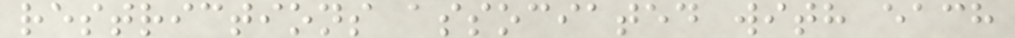restrictions associated with each
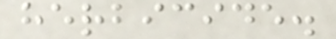herbicide.
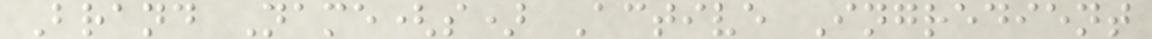Brand Name(s) Active Ingredient
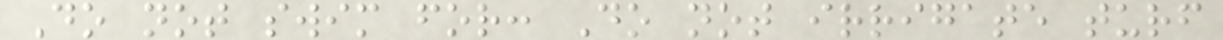Do not swim for: Do not irrigate turf
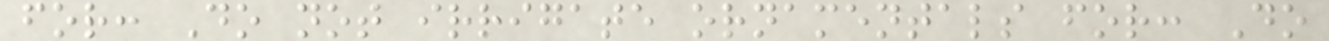for: Do not irrigate ornamentals for: Do
